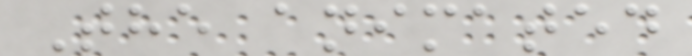The animated
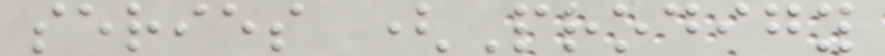series (Prodigy
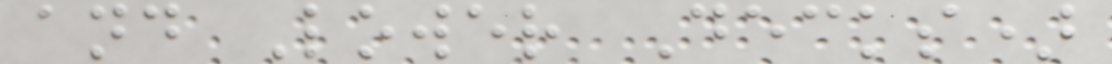and Lower Decks)
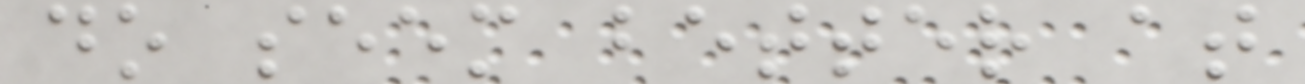do seem better at
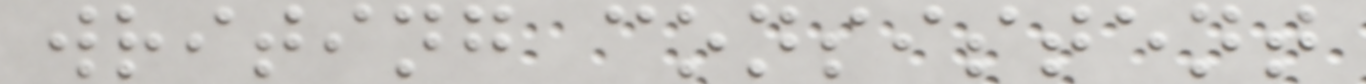writing consistent
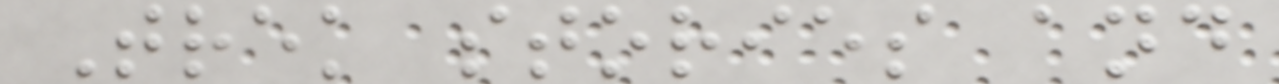Trek stories and
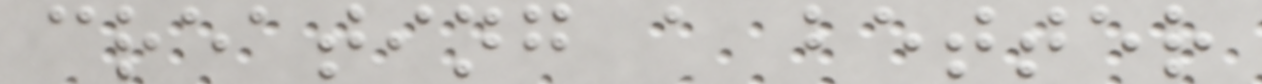creating a better
